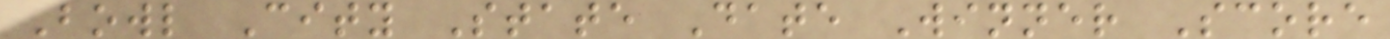Bowl City State Date Winner Score
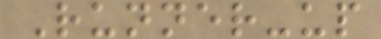Runner-up
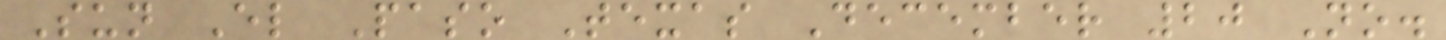Sun El Paso Texas December 20 No.
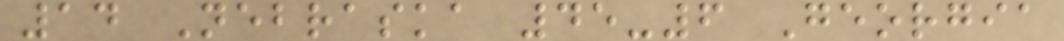14 Nebraska 45-6 Georgia
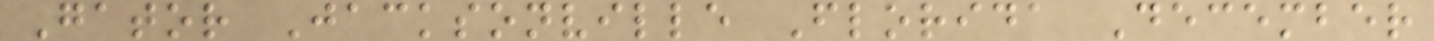Gator Jacksonville Florida December
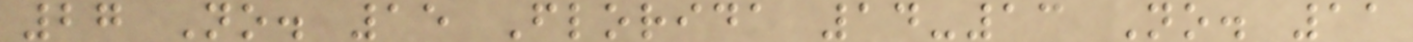27 No. 15 Florida 14-13 No. 11
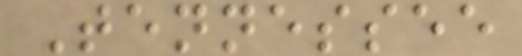Tennessee
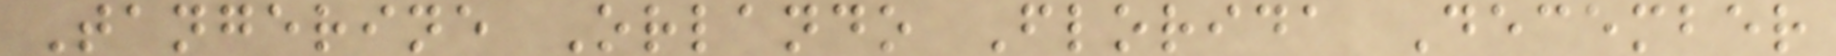Tangerine Orlando Florida December
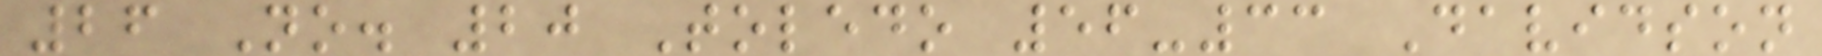26 No. 20 Toledo 56-33 Davidson
